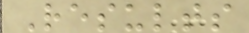Results
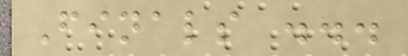Finals ...
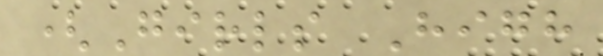(Girls High
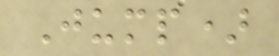Jump)
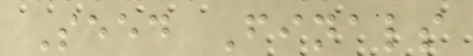Seed Finals
